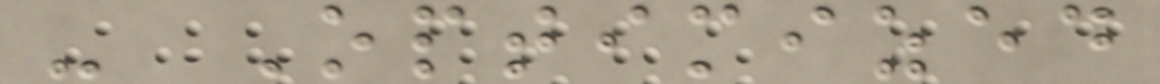- Optimized
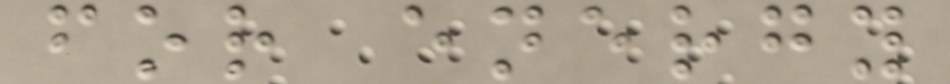for energy
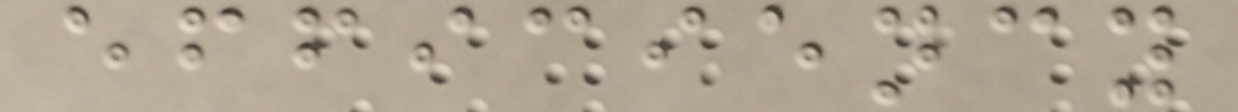efficiency
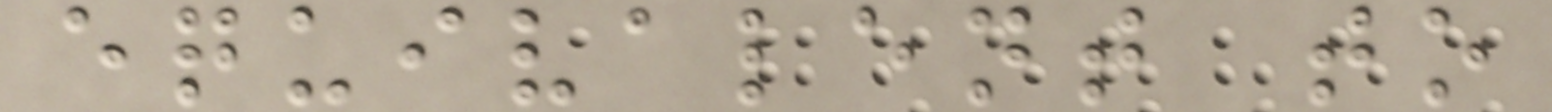equivalent to
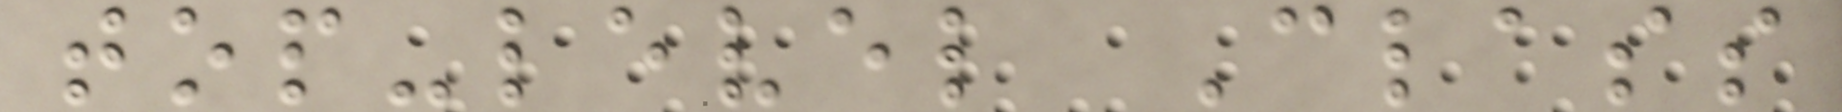top-level Class
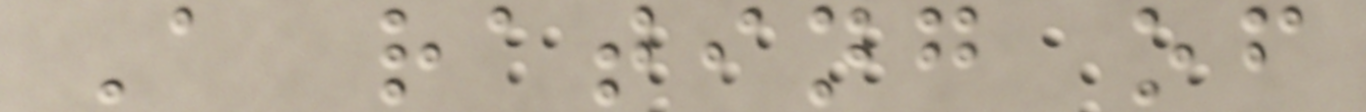A rating of
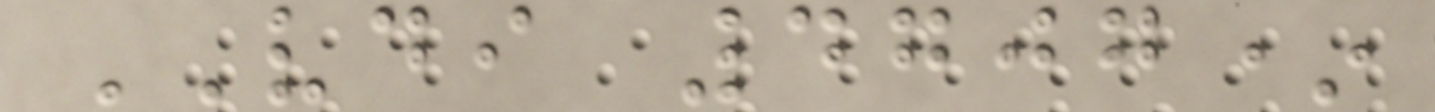VDI 4707*
